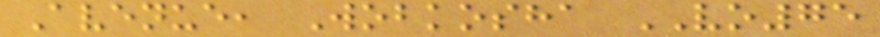Avenue, Wobkosha VO75
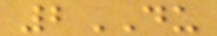2DU
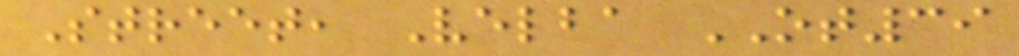Street, Velba OT39
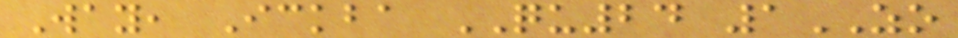Way, Ickba QU24 1ZO
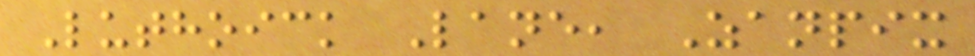Luthoick Lane, Zanpix
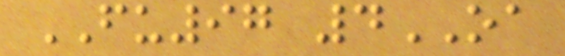FU97 4OA
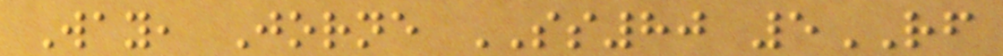Way, Jorne SS80 5RF
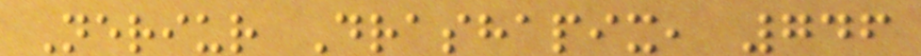Neriur Drashapix, 746
